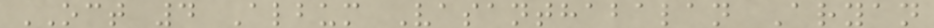OCT 4 Album Vasanthabalan Aryan
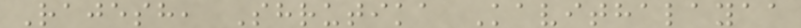Rajesh, Shrutika Kavithalayaa
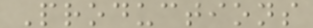Productions
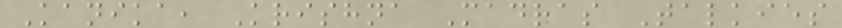Kanika, Krishna Madras Talkies
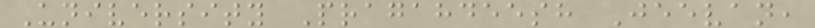University Pragahdeesh Jeevan,
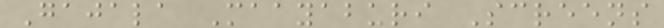Gajala Maayaburi Screens
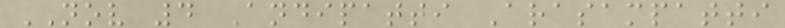NOV 4 Andipatti Arasampatti
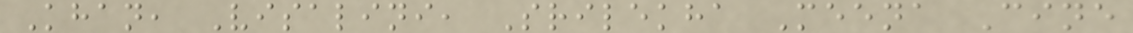Khan, Visalini, Srilekha Meena Cine
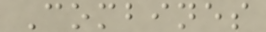Combines
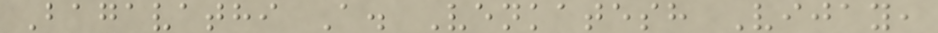Bagavathi A. Venkatesh Vijay,
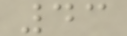43
